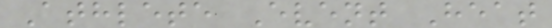Athlete Event Heat
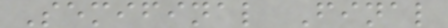Semifinal Final
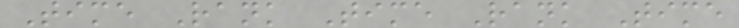Time Rank Time Rank Time
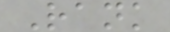Rank
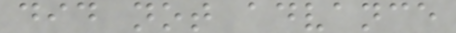did not advance
